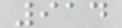914
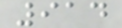914
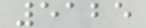5125
